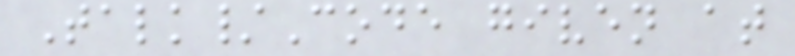Talk/Code given at
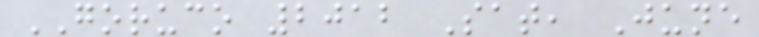GORUCO 2012 Sat, June
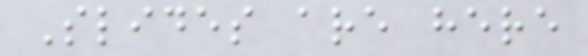Slides are here
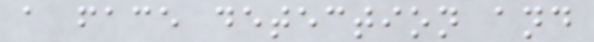a face detection and
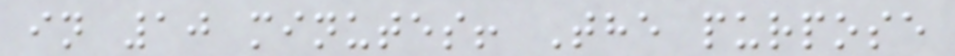in 10 minutes! The purpose
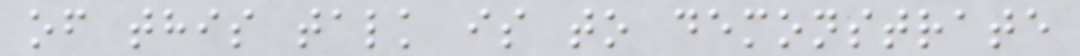of this talk is to demonstrate
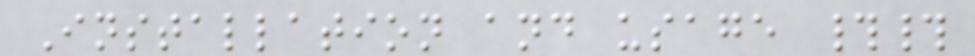Installation and usage ##
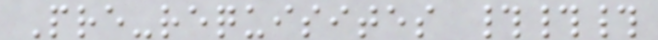Pre-requisites ###
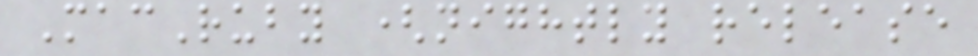MacRuby (nightly release
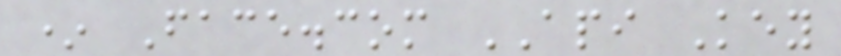* Face.com API Key
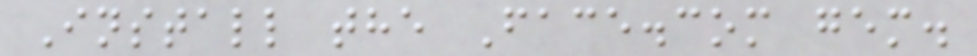Install the Face.com gem.
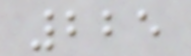225
